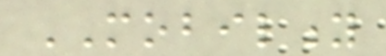MOBILITY
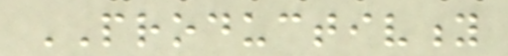PRODUCTIVITY
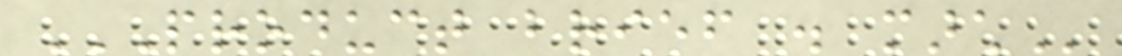PRODUCT BRIEF . MARCH
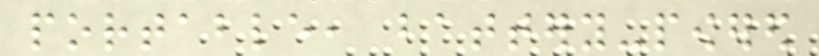portable, battery-powered
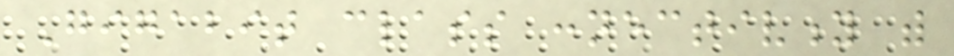Gigabit class connectivity with
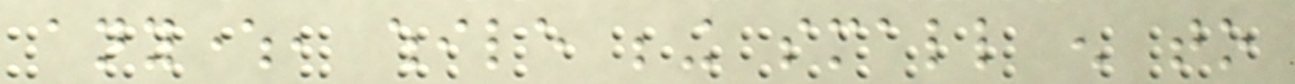anywhere, while being small enough to
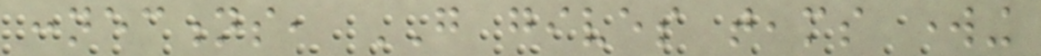connections, GO gives teams working
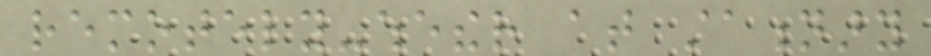remotely-whether at stationary
